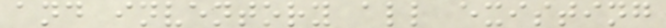and inventory all existing
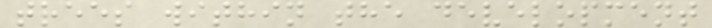trees within the development
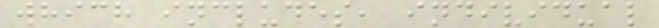which includes, individual
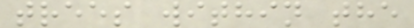trees within the
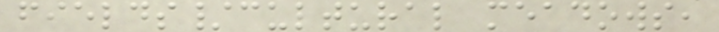fields/cultural meadows,
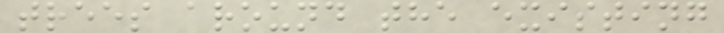trees around the existing
